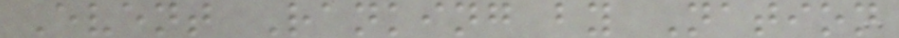Event Ranking by Nation
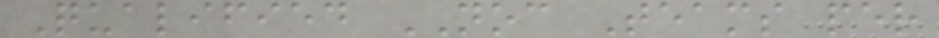Qualified NOC Teams per
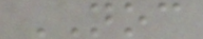NOC
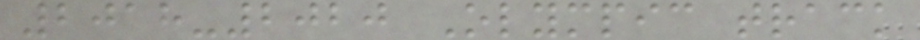2018-2020 Olympic track
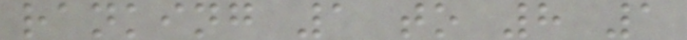ranking 1 to 8 1
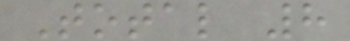Total 8
